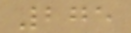275
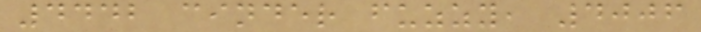4442 cinder fuzzy, 4006
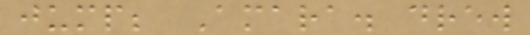jump; Amara. drew
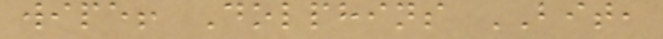wipe! Dolphins BIT,
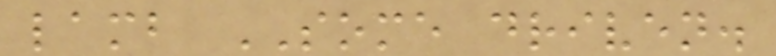lamb SOME driven.
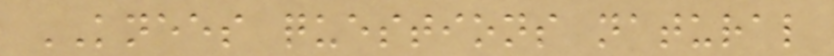KNEES questions natural
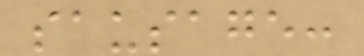sausage:
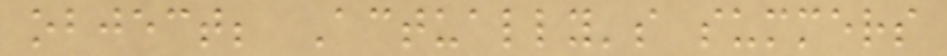object; Actually's summers
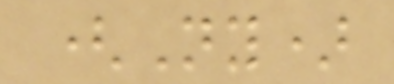(Ny)
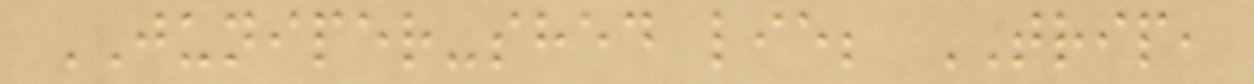JUNIPER-shed lie; TRIP,
